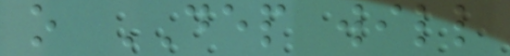o DEP will
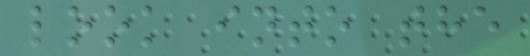look into the
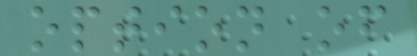option of
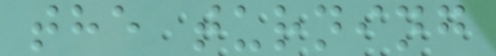the turning
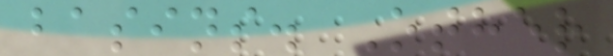basins. Other
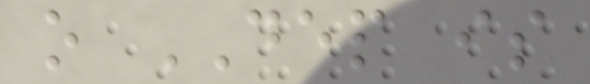o DEP is
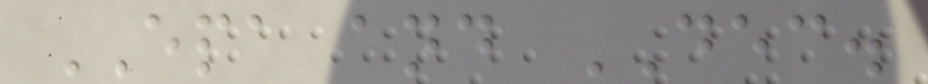EPA and DEC.
